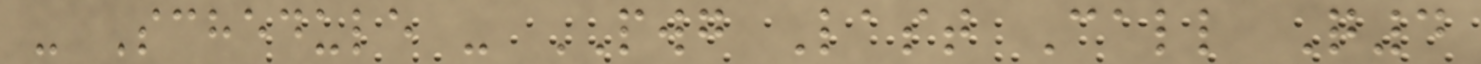- Schedule - PWG Last Call Q4
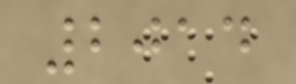2014
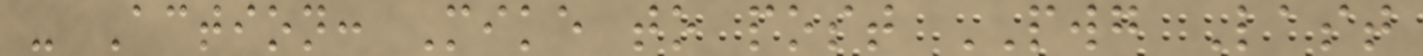- Action: Mike to post PWG Last
